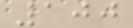100
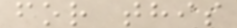for this
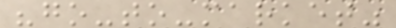"go-to-market"
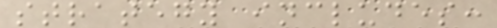strategy includes:
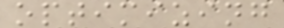optimizing
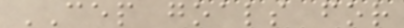CEP goals for
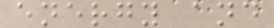energy and
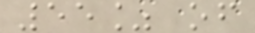55% of
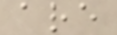are
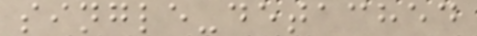single-detached
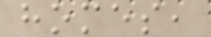homes,
